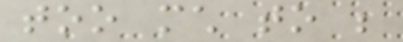too much to be
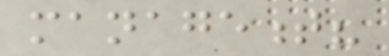management?
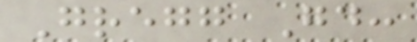Gregg Good:
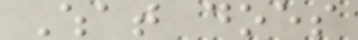What does
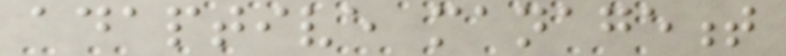adaptive management
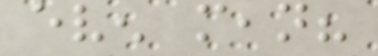even mean?
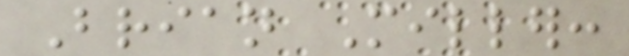Brian Miller:
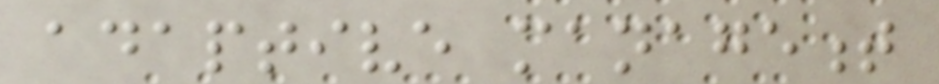adaptive management
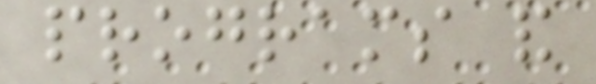programs and
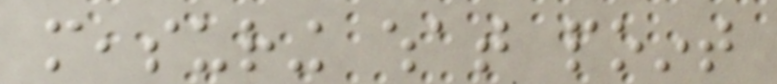measuring what point
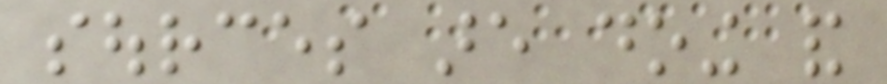sources are doing and
